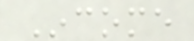Income
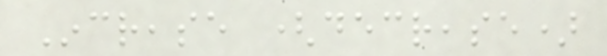Increase (decrease)
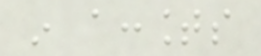in accounts
